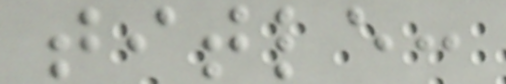title:
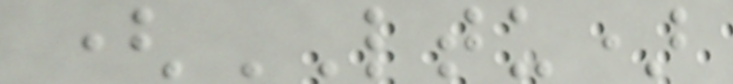(LTU)
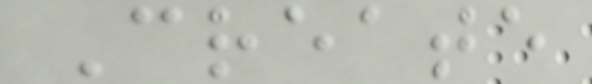Create
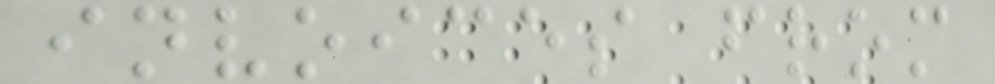invoices from
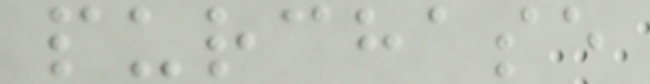purchase
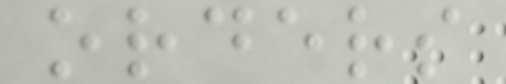orders
